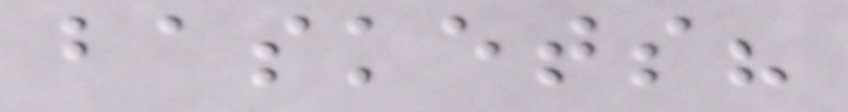baskets?
